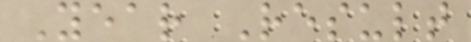Year Result
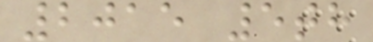2015 5th
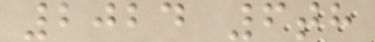2024 6th
